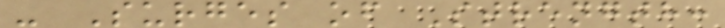- Surges of Strength:
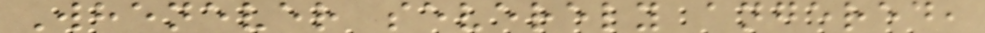Whenever severely angered,
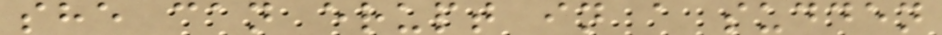she can erupt in a sudden
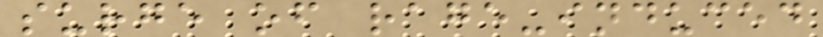surge of rage-induced
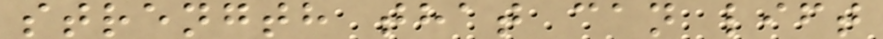strength that can lift
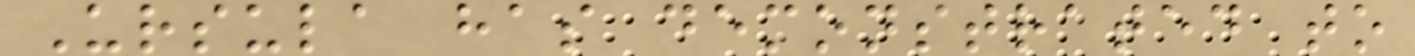Ursula has demonstrated to
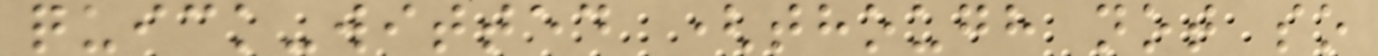quick-witted (though not so
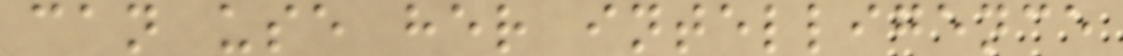can use her intelligence
